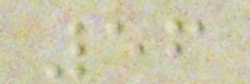56
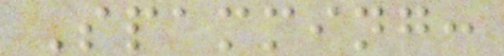Spamming:
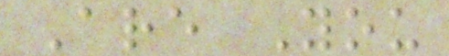Are You
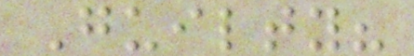Guilty?
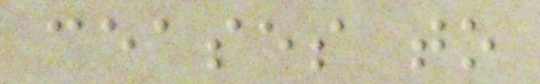ceases to
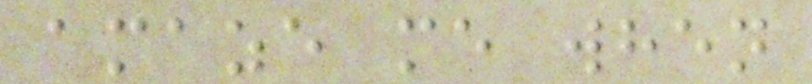amaze me when
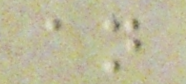an
